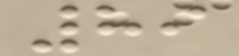89
